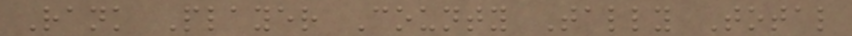Rank Player County Tally Total
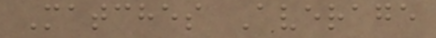Matches Average
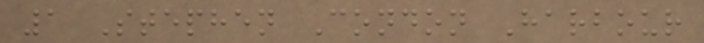1 Stephen Condon Harbour
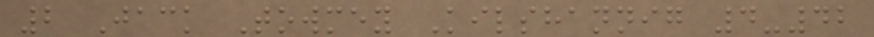2 Jack Towmey Kilshannig 4-42
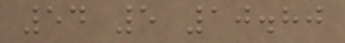54 5 10.80
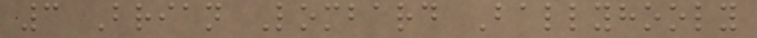3 Brian Lombard Ballyhooly
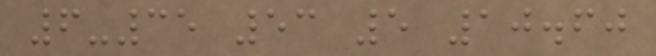6-35 53 5 10.60
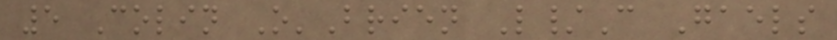5 Colin O'Brien L/C Gaels
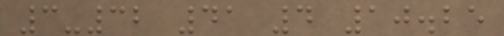3-32 41 4 10.25
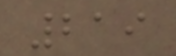219
